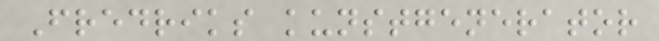Fredriks kunstgenerator
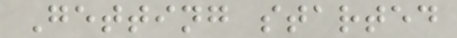Getting started
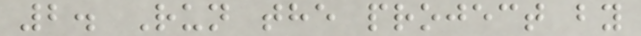2. Run the project by
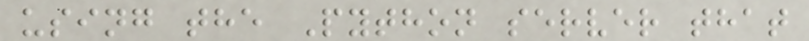using the Python server that
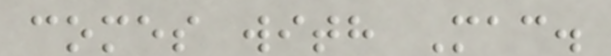comes with Mac.
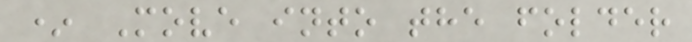* Move into the folder
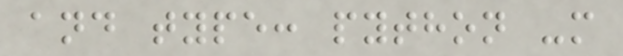and type: python -m
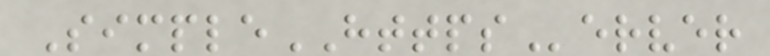SimpleHTTPServer
